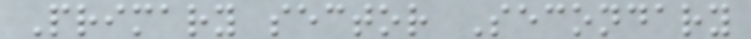Primary sector Secondary
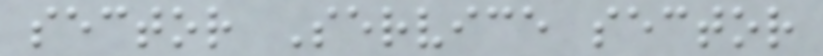sector Service sector
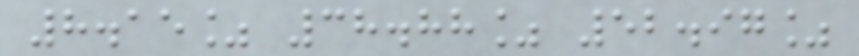8.15% 38.88% 52.97%
